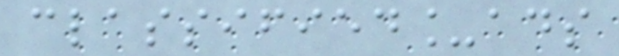classified_ads
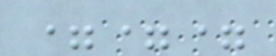===
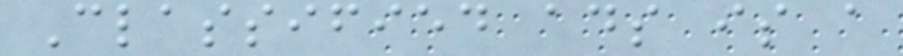Classified ads is a
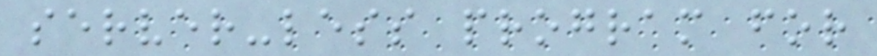server-less program for
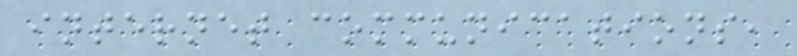internet communications,
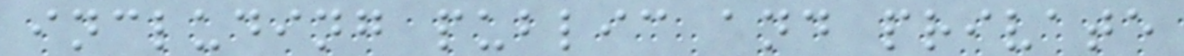including public and private
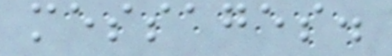messages.
